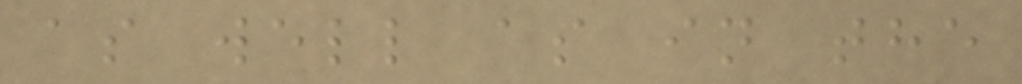as well as in the
